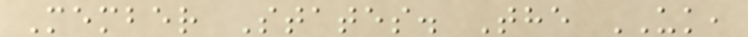Member States. The UK,
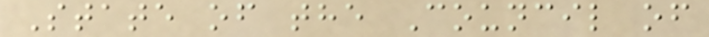State of the Council of
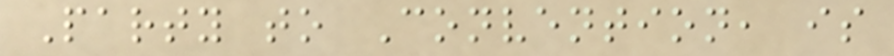Party to Convention, is
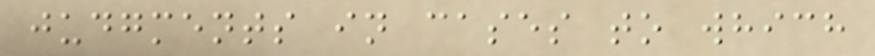judgments in cases to which
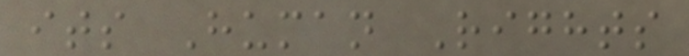its Human Rights
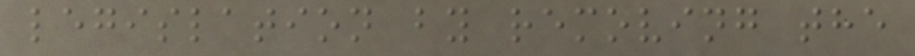legislation by removing the
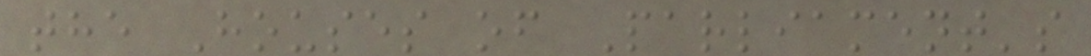the Houses of Parliament's
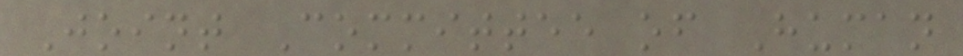Joint Committee of Human
